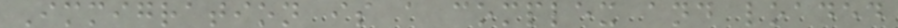Immigration is a complex and loaded
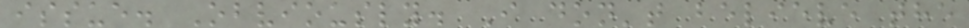issue. Obviously. I don't believe the
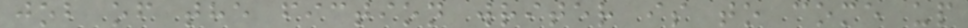job of the fiction writer is to come up
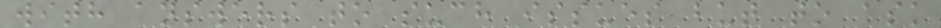with answers to such issues but to ask
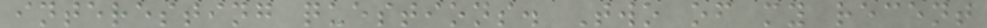interesting questions. Two of my recent
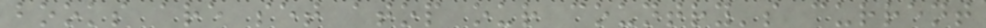books are set atop our country's current
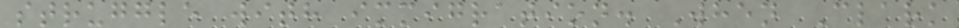struggle with immigration. When Clark
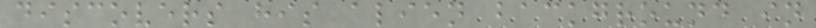discovers his alien background in
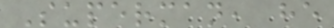Superman, he
